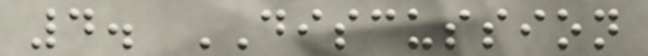4. DISCUSSION
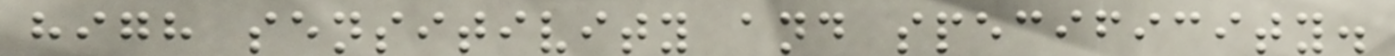high sensitivity and specificity.
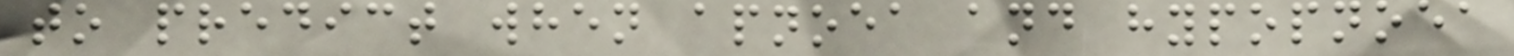to predict when apnoea and hypopnoea
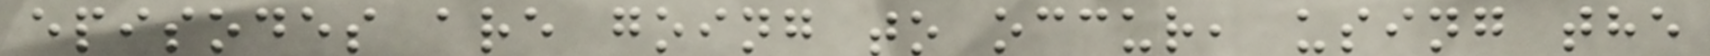episodes are going to occur, using the
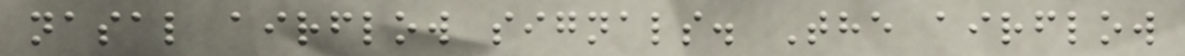nasal airflow signals. The airflow
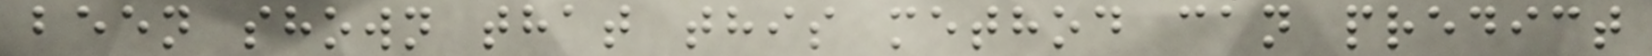been shown that this method can predict
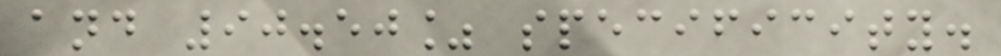and 90.50% specificity.
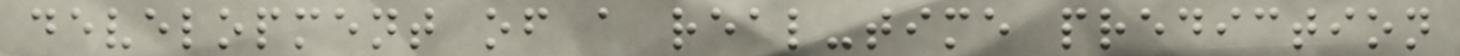development of a real-time prediction
